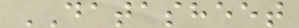DATASHEET
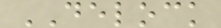DELOCK
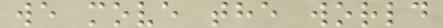we move the world
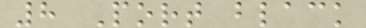8 Port black
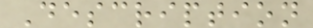Description
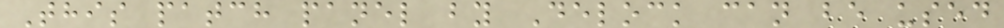This patch panel by Delock can be used
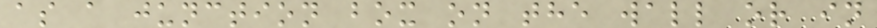as a junction box on the wall or in
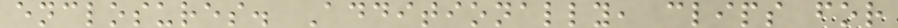enclosures. Additionally, clips for
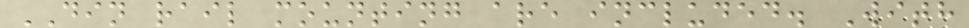DIN rail mounting are included. With
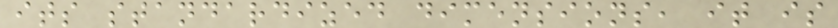its standardized dimensions, it is
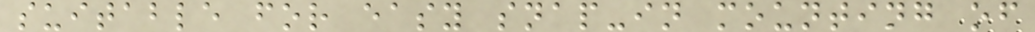suitable for easy snap-in mounting of
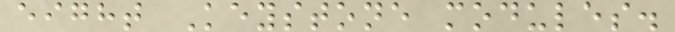eight Keystone modules.
